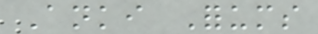Anki Forums
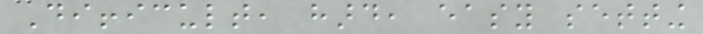Difficult, hard, easy setting
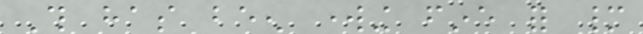This has been working fine for many
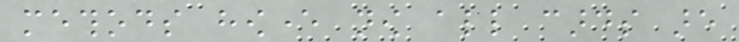methods however now all cards are
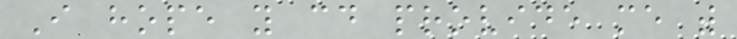I hope you could provide me with
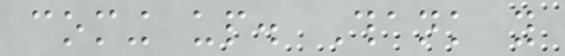coming up. Thank you
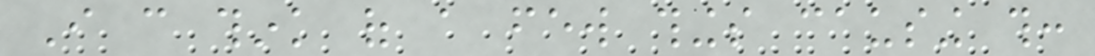I can think of a few things causing this:
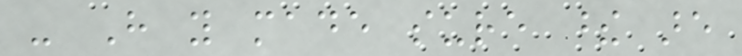- Have you made sure these are
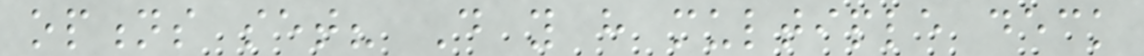options set? Do you have multiple deck
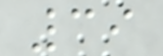39
